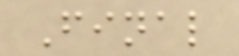Final
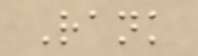Rank
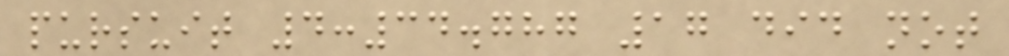pursuit 4:34.787 17 did not
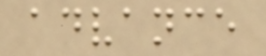advance
